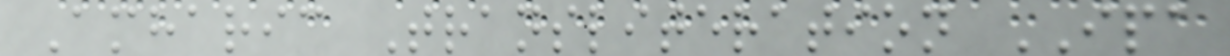Amharic Transliteration IPA
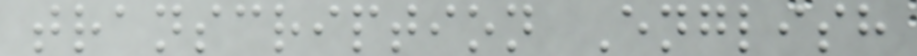transcription English
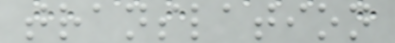translation
